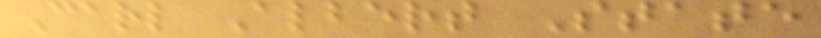Carl Albert State
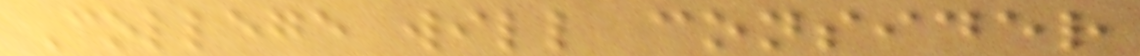College will consider
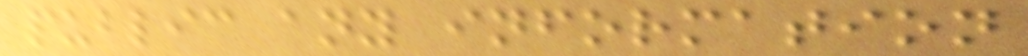public any information
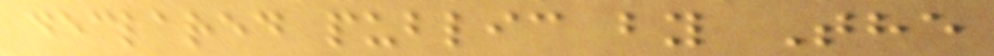declared public by The
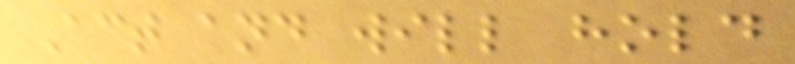Act and will hold
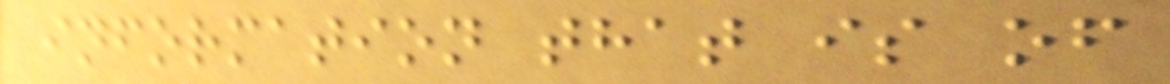information that is of
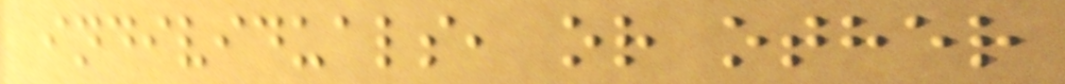individuals, or other
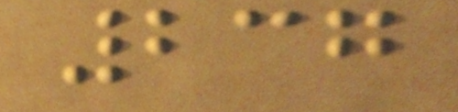237
